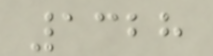1328
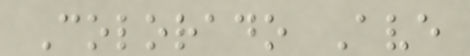Colorado Ave
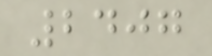2407
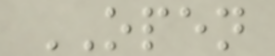OPEN
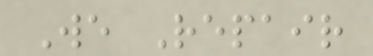We Repair
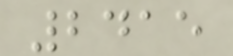2415
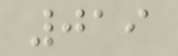019
